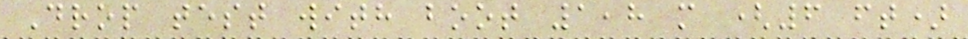Drop test with boot 1,8 m (6 ft)
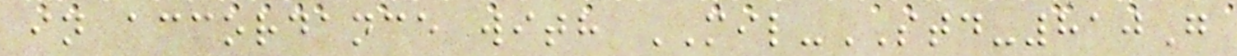in accordance with MIL-STD-810G
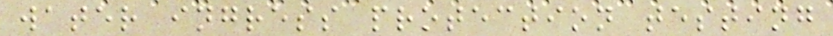water ingress protection testing
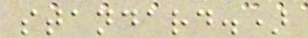standard.)
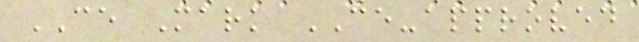CE Mark CE-approved
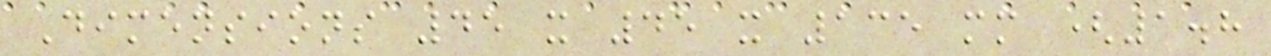Dimensions 45 x 45 x 135 mm (1.8
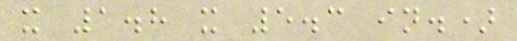x 1.8 x 5.3 in.)
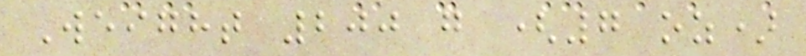Weight 200 g (7 oz)
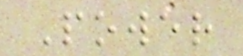Power
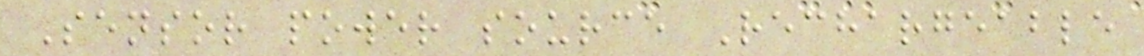Sensor power source Rechargeable
